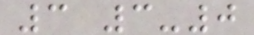3 3-0
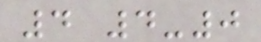4 4-0
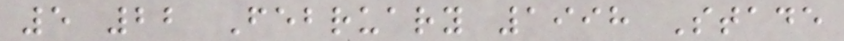5 22 February 1998 Stade
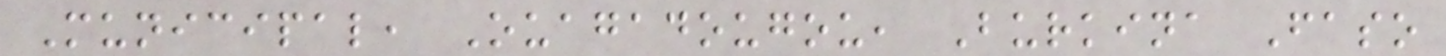Municipal, Ouagadougou, Burkina Faso
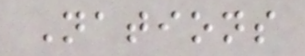Nations
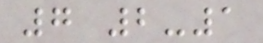7 2-1
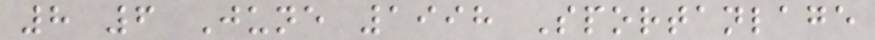8 6 June 1998 Sportanlage
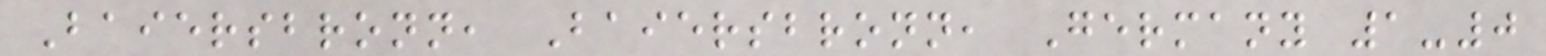Baiersbronn, Baiersbronn, Germany 1-0
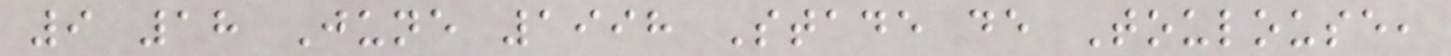9 18 June 1998 Stade de Toulouse,
